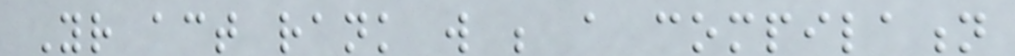Your act rank will be a compilation
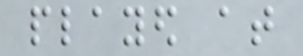played at
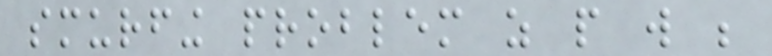smurfing problem as people will be
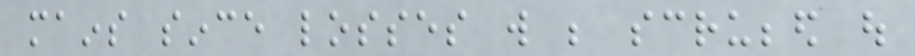mains since losses will be scrubbed out
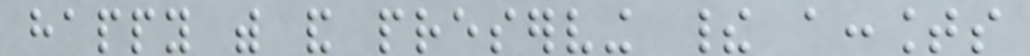happy with and preserving their accounts
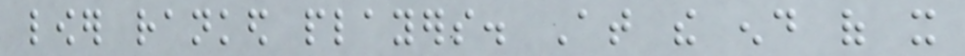lower ranked players. At the end of it
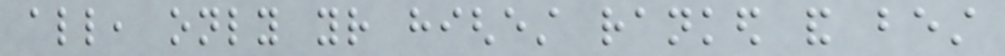all, only your highest ranked and best
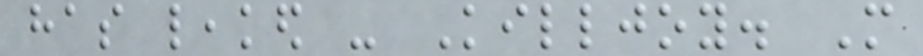has leaked - Killjoy. More
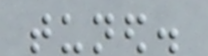tuned.
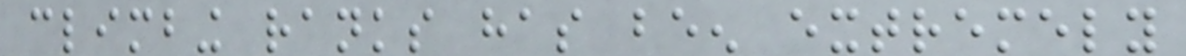climbing ranks has been extremely
